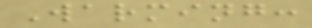Warming:
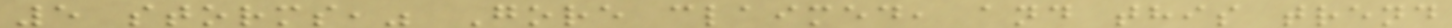5 storms," Gore claimed, and this trend
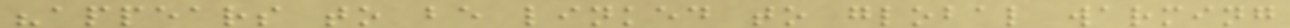"appears to be linked to global warming
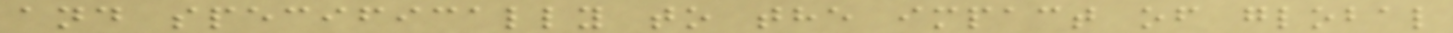and specifically to the impact of global
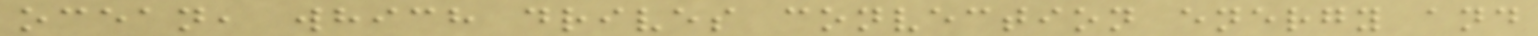ocean, which drives convection energy and
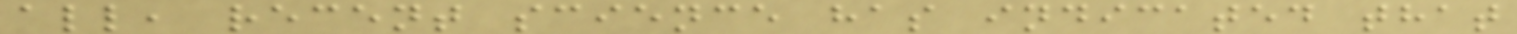all, recent science has indicated that
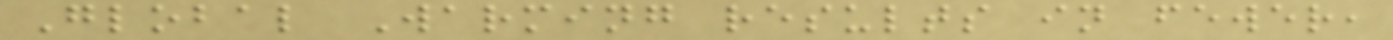Global Warming results in fewer,
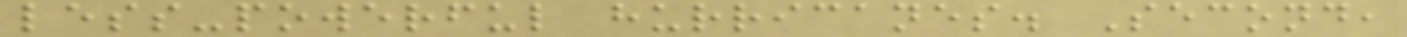less-powerful hurricanes. Second,
